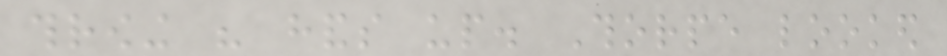throwing his hands up. Thorpe looked
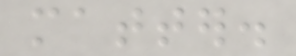matter.
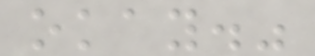okay."
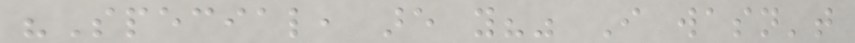"Special, are you?" I wasn't
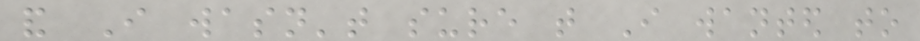and I wasn't sure that I wanted to
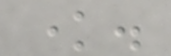know.
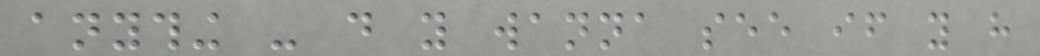anything - do you wanna see if you have
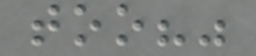too?"
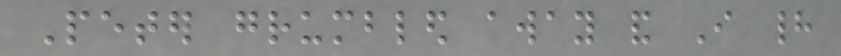Peter grumbled away and I had
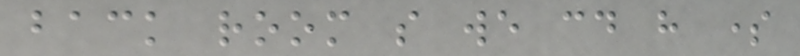back room so we could have some
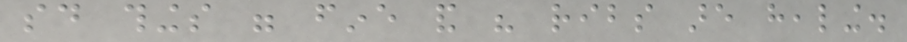said things were fine and his ribs are healing.
